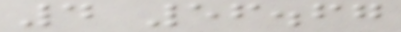4 56.67
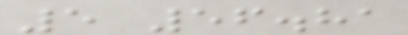5 56.81
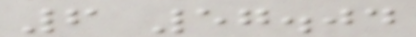6 57.04
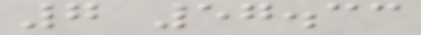7 57.33
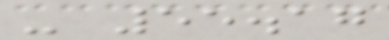- 55.17
